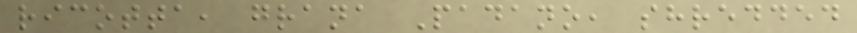ricotta, grana Padano, shredded
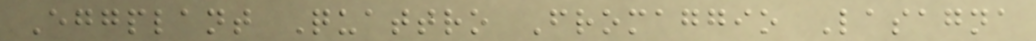Eggplant Quattro Fromaggio Lasagna
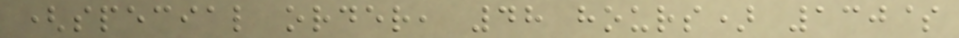(special order, 48 hours) 130$
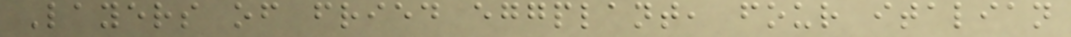Layers of fried eggplant, four italian
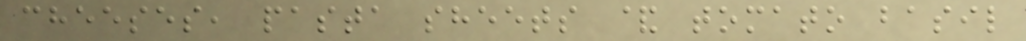cheeses, pasta sheets & tomato basil
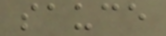sauce
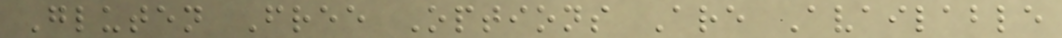Gluten Free Options Are Available
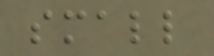small
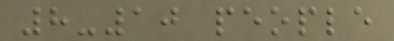8-10 people
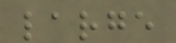large
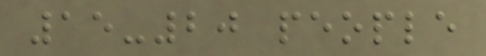15-20 people
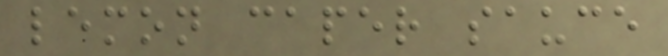lemon caper sauce
